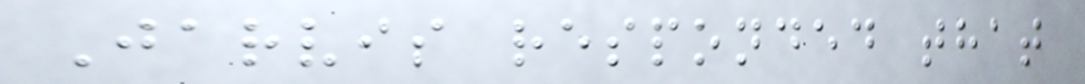Jarvis responded that
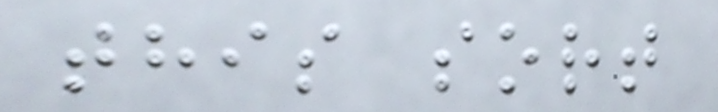this sort
